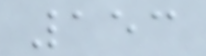153
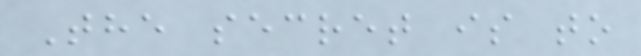The secret is to
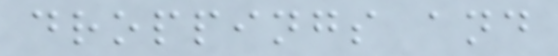droppings and
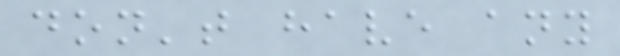don't have any
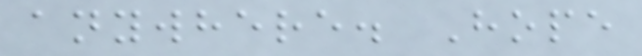anywhere. Hope
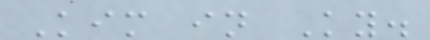Kim in Ky.
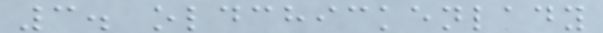3. oldchickenlady
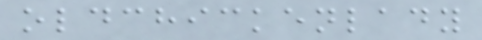oldchickenlady
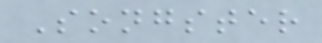Songster
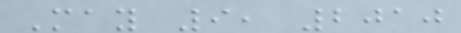May 9, 2010
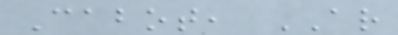Cabot, AR
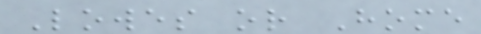Lowes or Home
